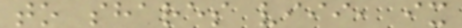to shares viii, ix
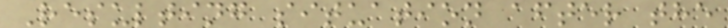Resulting situation after the
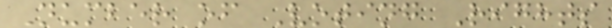Number of Voting Rights
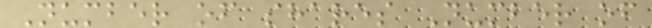Number of shares Number of
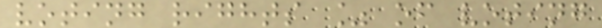voting rights % of voting
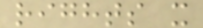rights x
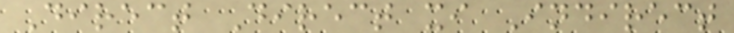Direct Direct xi Indirect
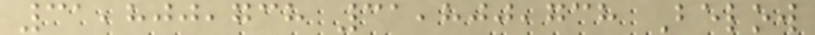31,800,738 31,800,738 Below
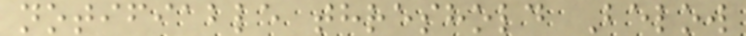notifiable threshold Below
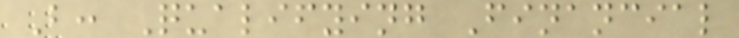B: Qualifying Financial
